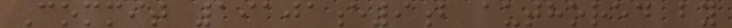Commit 19101e9b authored by
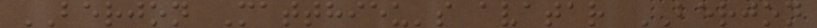BERJON Matthieu's avatar BERJON
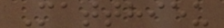Matthieu
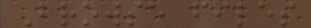Browse files
